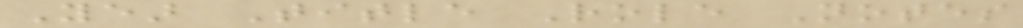Year Title Role Notes
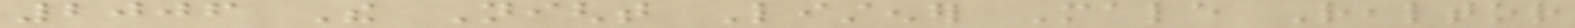2006 The Night Listener Male Realtor
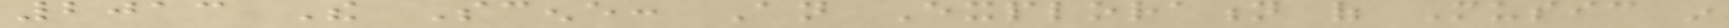2013 The Scene: An Exploration of Music in
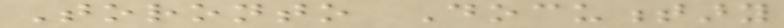Toronto Documentary
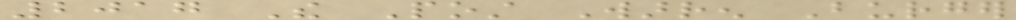2017 The Post Warren Burger
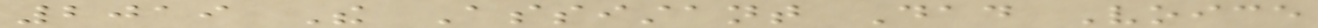2019 The Assistant Dad Voice
